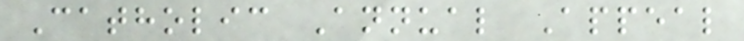Catholic Annual Appeal
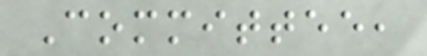Committee,
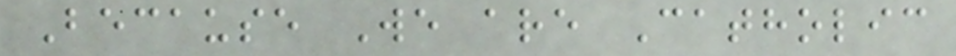Because We are Catholic
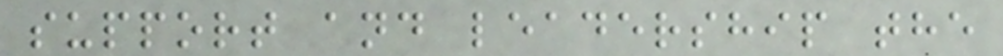support and leadership the
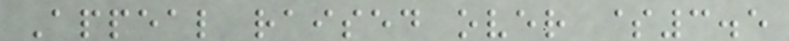Appeal raised over $3.5
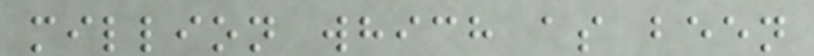million which as been
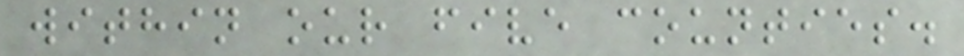within our five counties.
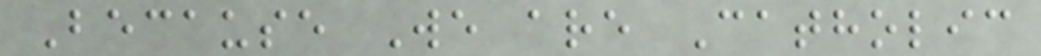Because We are Catholic
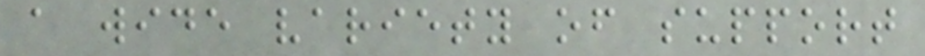a wide variety of support
